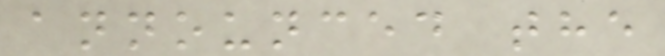announced the
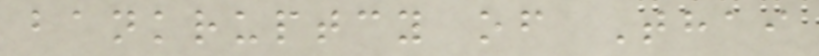bankruptcy of Thai
